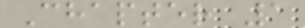Chapter 1
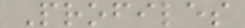Profiles
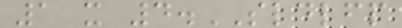1 x 4.SLDLFP
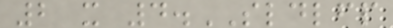2 x 4.SLDLFP
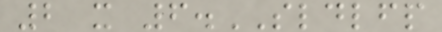2 x 6.SLDLFP
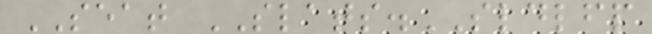SEAT SLATS.SLDLFP
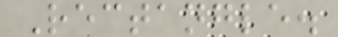Rectangle.
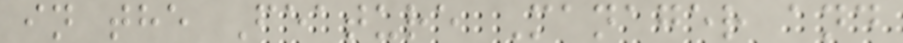in the Feature Manager and
